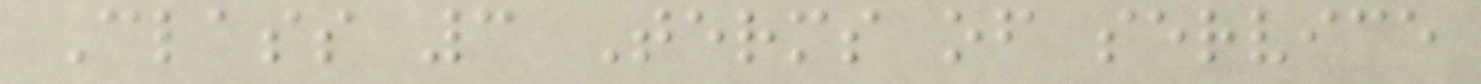Class 3 Terms of service
